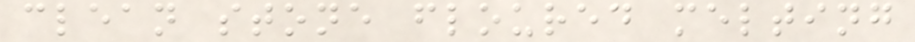clean stone floured melting
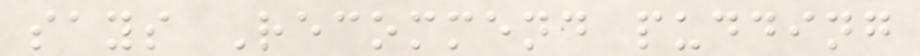says Recommend pudding
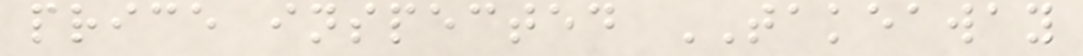price inspected TAKEAWAY
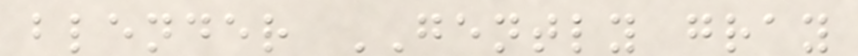blender GENTLY gray
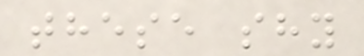these shy
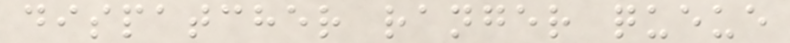dispatcher ranger queue
